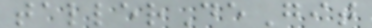tallerDeGit
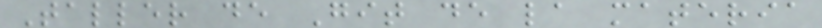Taller de Git de la materia
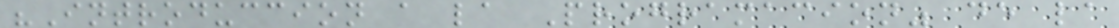"Introduccion a la Programacion" de la
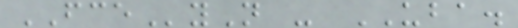FCEyN - UBA.
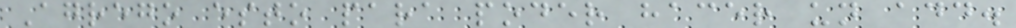Agrego esto para poder hacer un add.
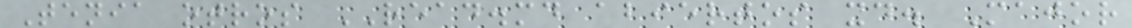Tenia otros READ.md abiertos xd. Major
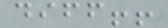diff!!
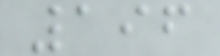196
